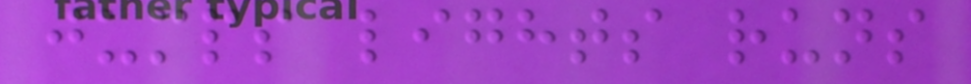jumps lights runs
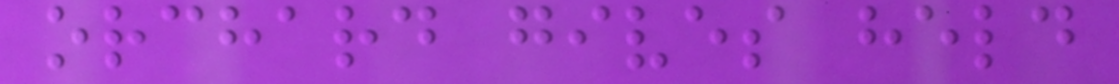orchard gives held
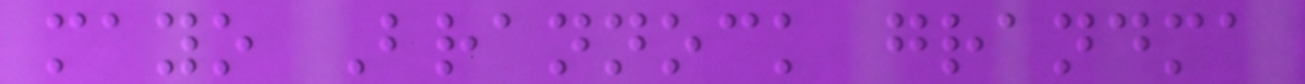mayo Brannock grandma
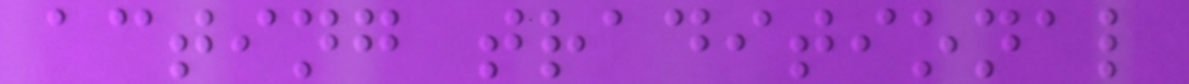acting traditional
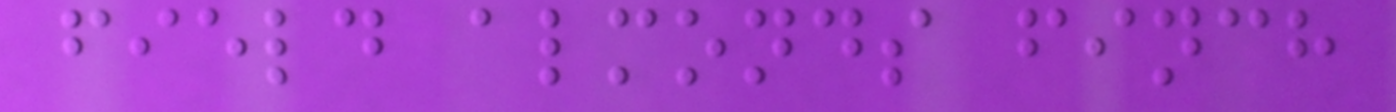field almonds finch
